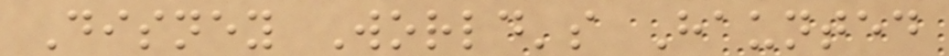Disney World's Haunted
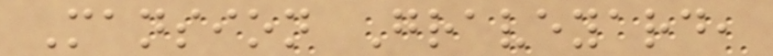Mansion Graveyard,
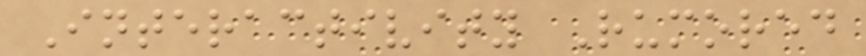Interactivity Rumored
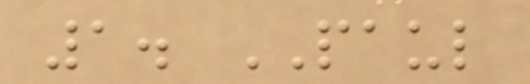1. PAUL
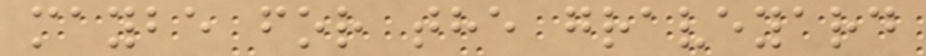maybe for the graveyard
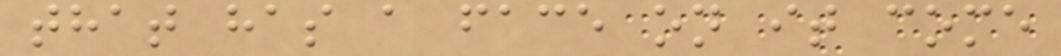that has a face on it come
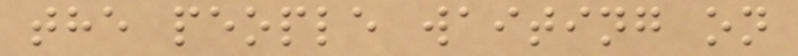the people waiting on
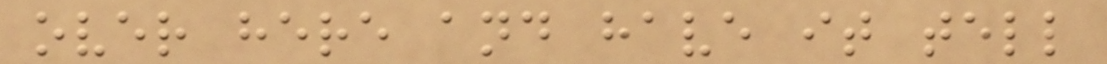over here and have it tell
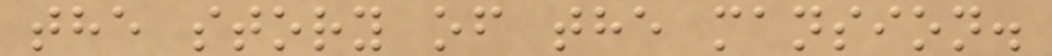the story of the mansion.
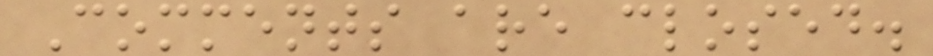Comments are closed.
